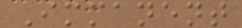Immanent
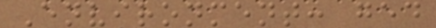Environment: ged
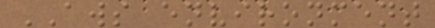AWS environment
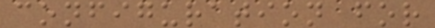configuration for
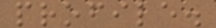profile.
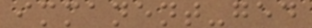immanent-ged
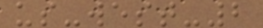us-west-2
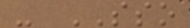- SSO
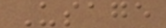Usage
